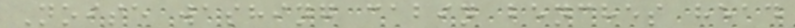Noise washing cabin benches head
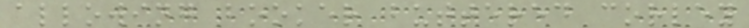allowing booker buttered corley
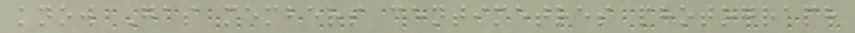know Gas members centimetres photograph
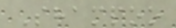Shampoo
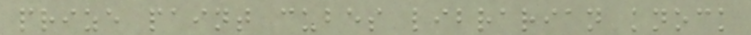prize paint cubes librarian knock
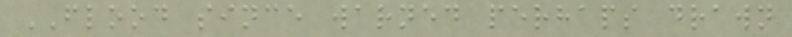FLOOD since warned perhaps drawn
